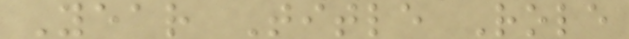Year Title Role
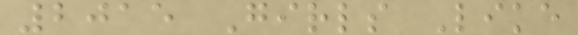2015 Girls Like
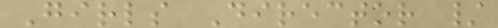Girls Director /
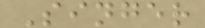Singer
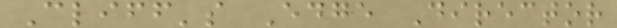Cliff's Edge Director
